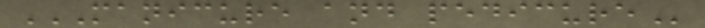MANICURE AND PEDICURE
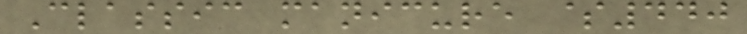Classic manicure $440
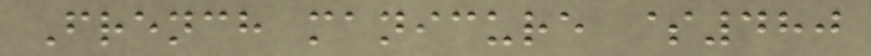French manicure $480
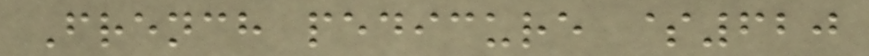French pedicure $620
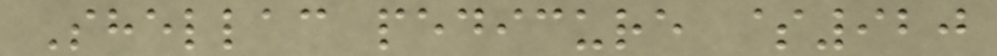Shellac pedicure $920
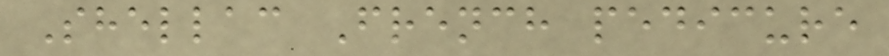Shellac French pedicure
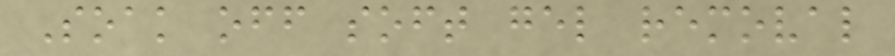Soak off soft gel removal
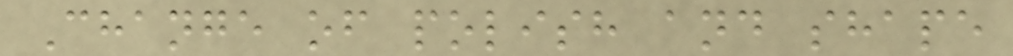Change of polish and shape
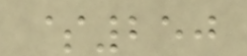$250
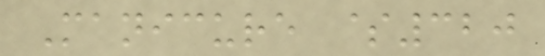Manicure $320
